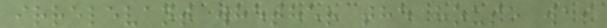irrelevant whether the house was
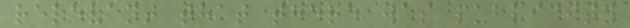relevant that there was publicity
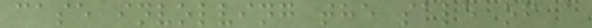case involving the sale of a
